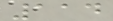114
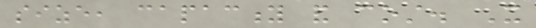size, capacity and cost. It
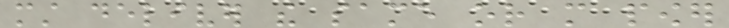must deliver the same or more power
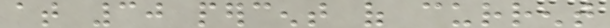at 30 percent of current
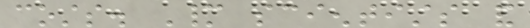costs. Many scientists and
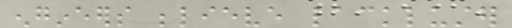engineers believe lackluster
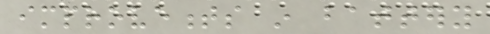improvements in battery
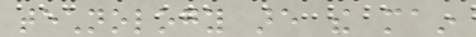technology are the main
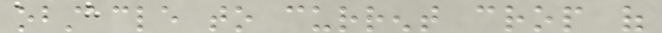obstacle to current crop of
